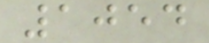1054
